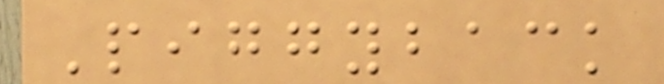Piggyback
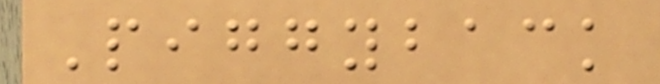Piggyback
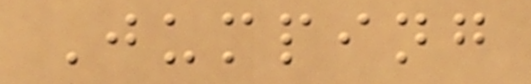Jumping
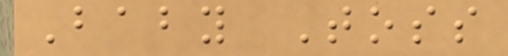Baby Toss
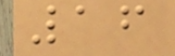16
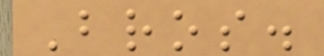Bros.
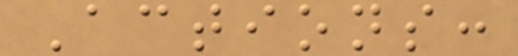Actions:
